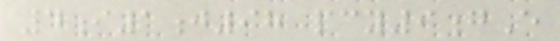4i1j98 pcy9gE
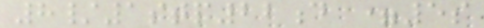8/1stp22d =5s
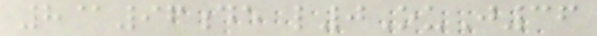8@96de l0OuJ36
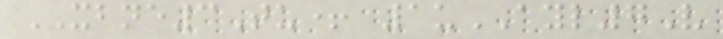XBNE3Tu+ 1uAYL7V
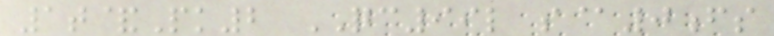1t&Pk2 QC99l s@0fs
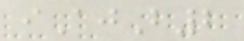iAjB2
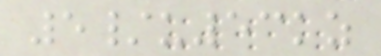5/u53kz
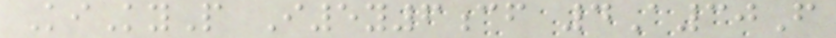KiKyP I5y6cf 4A30F
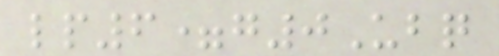lp6=g0Ubq
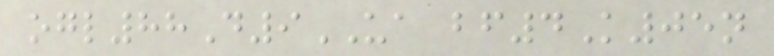ogl88D9UA bf4K05n
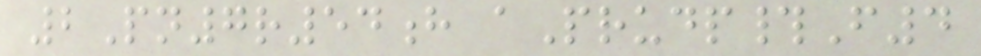2Pn7r54h aPrudp#F4
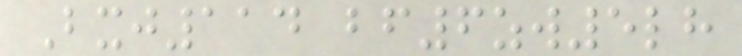Bxj114 bf6zw5lh
